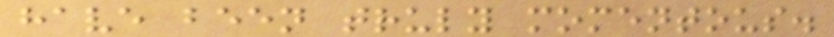have been truly momentous.
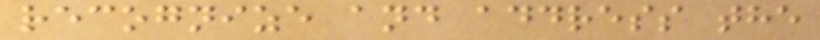recognize and address the
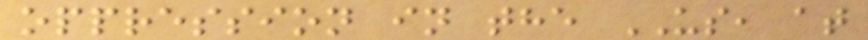oppression in the US, at
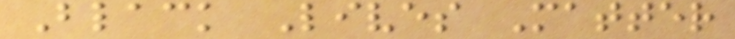Black Lives Matter
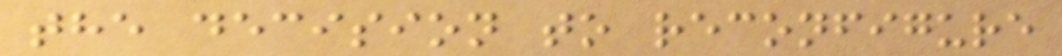the decision to reconfigure
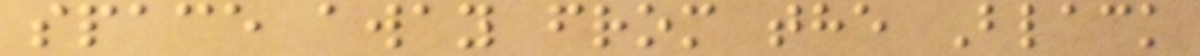space away from the Black
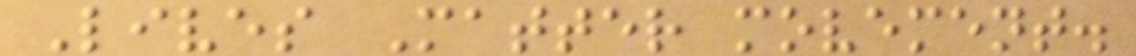Lives Matter movement.
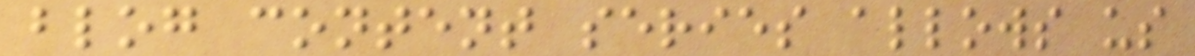blog content series allows us
